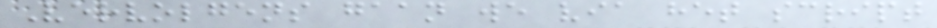Vervolgens gaan we via het script
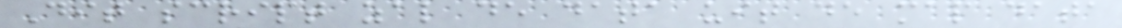Dit script zal de data uit de map data
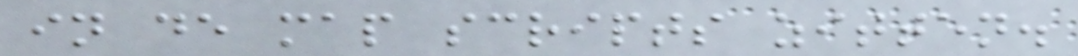in de map scripts zitten.
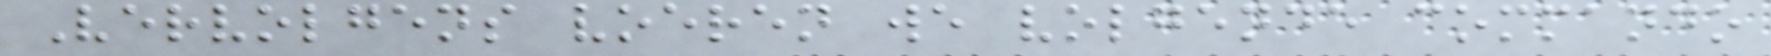Vervolgens voeren we volgende commando
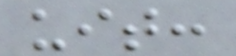uit:
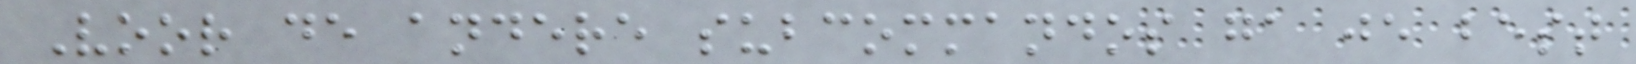Voor de andere subcommandos ga je best
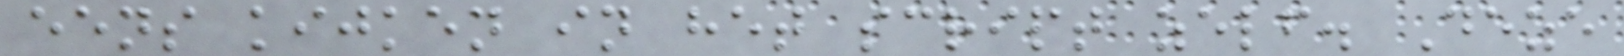eens kijken in het script zelf. Deze
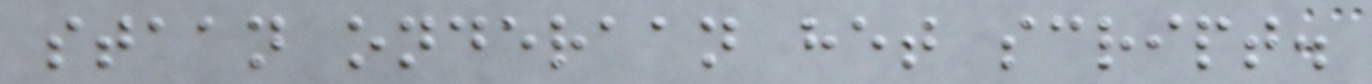staan onderaan het script.
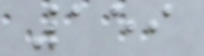159
